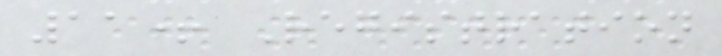11+ Registration
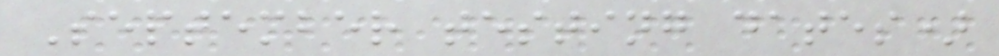September testing dates)
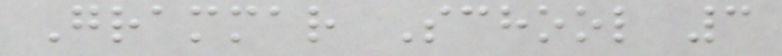Grammar School 3
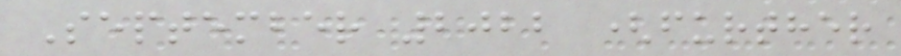September 2022 (further
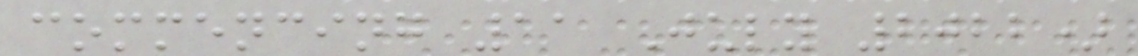commencing 11 July 2022)
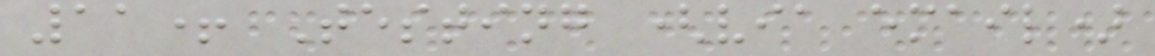11+ Testing (via email)
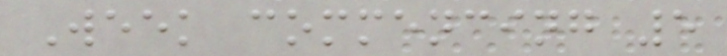Week commencing 5
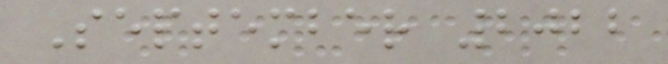September 2022
